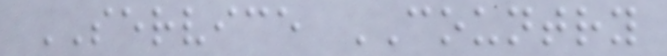SERVICE COUNTRY
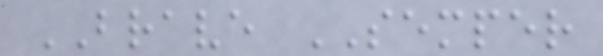BRAVE SEMPER
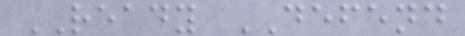READY DEFEND
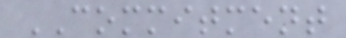COMMITMENT
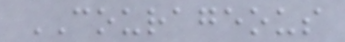COURAGEOUS
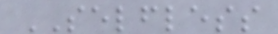SELFLESS
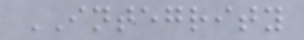INTEGRITY
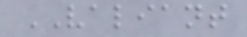VALIANT
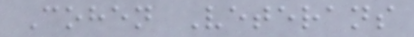Cohen Veterans
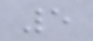5
